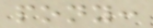pony:
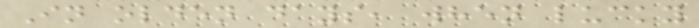In olden days, when lucky
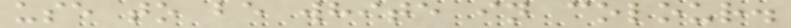use to be white in colour.
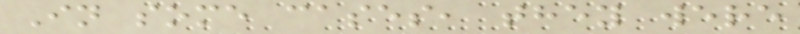In some cases, they were
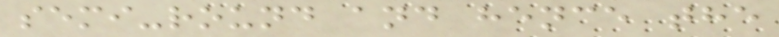semi-round and hence the
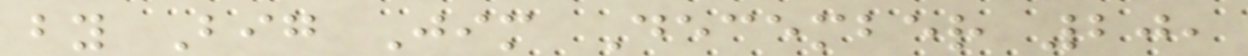by Big Jim December 20,
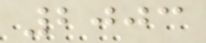2003
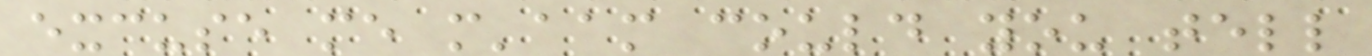excuse me m'aam could you tell
